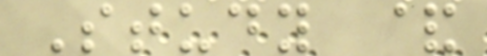Study &
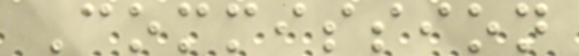Commission
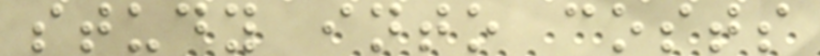study into costs
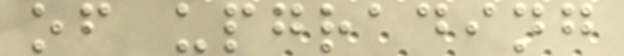of upgrading
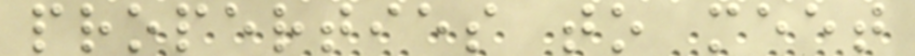properties to meet
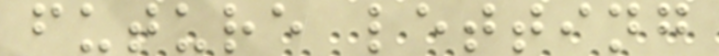future letting
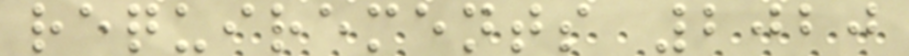requirements 2020
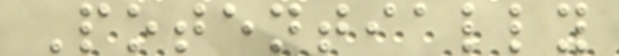Potentially
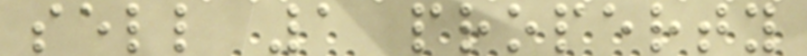sell 1 property
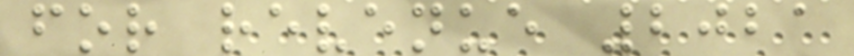for revenue 2021
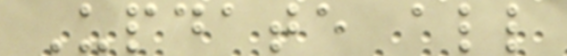Update all
